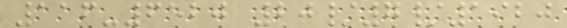116-6520 20/7/1920
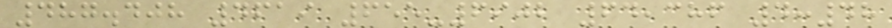487.408 4619 655-6902 64,386 4:48
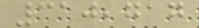310,717
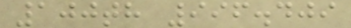100th 996.409
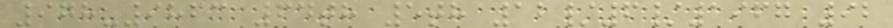978-9863 64th 5th 12/6/1967 92
